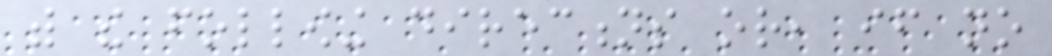with the following directions or, if no
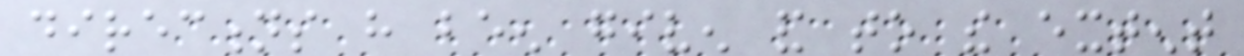directions have been given and to the extent
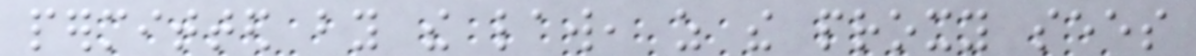permitted by the law, as the proxy sees
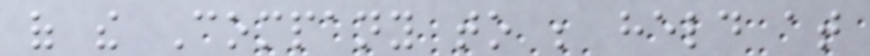of the Company to be held at
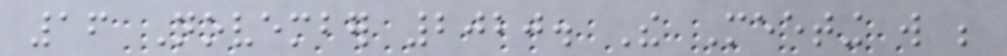16 November 2020. The Meeting will be
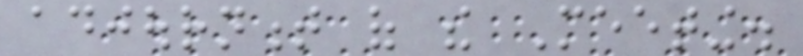adjournment of the Meeting.
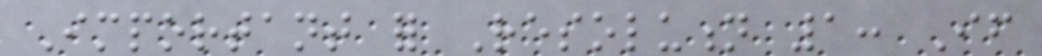Important for Resolution 1: If
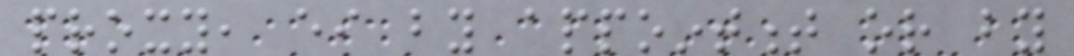proxy, either by appointment or by
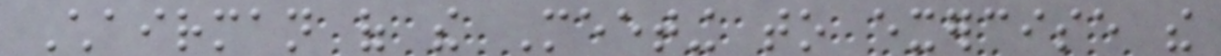Chairman of the Meeting to exercise the
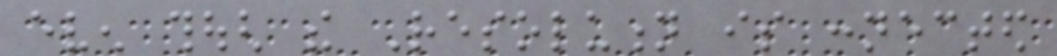even though the Resolution is connected
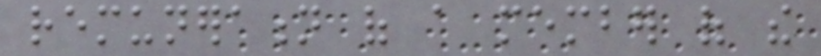remuneration of a member of the
